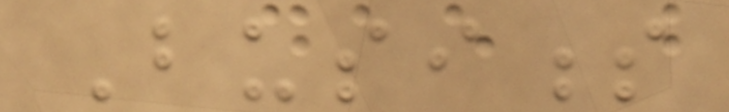Business
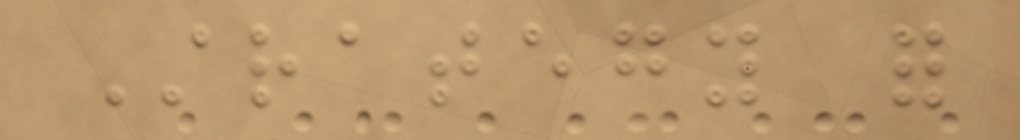Strategy for
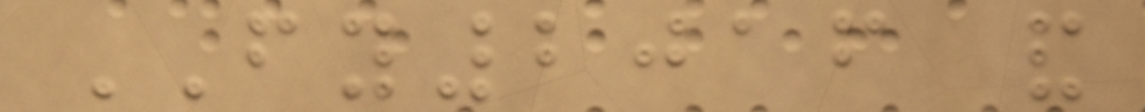FY2016 and
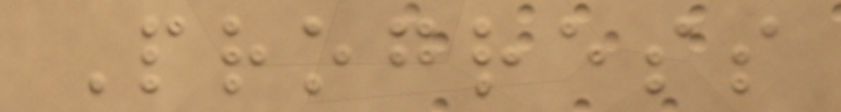Progress
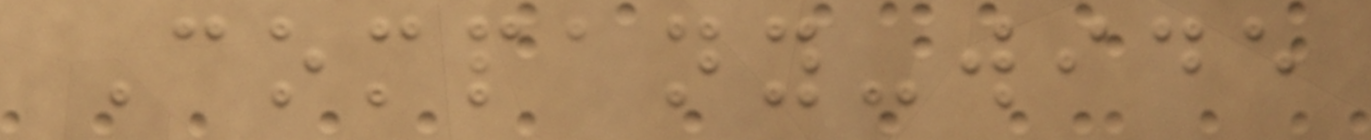Company-wide
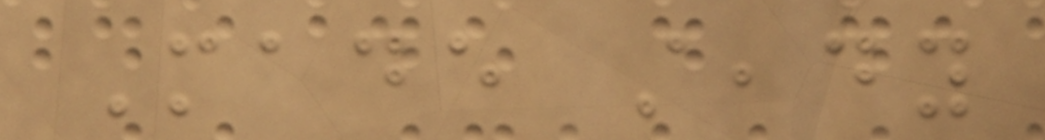Made steady
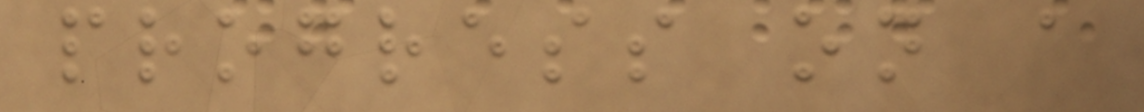progress on a
